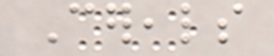Cereals
